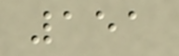151
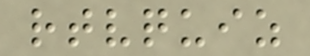rtvquiz
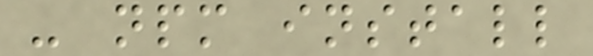- npm install
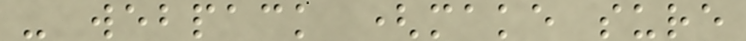- webpack (make sure
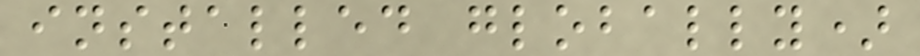installed globally)
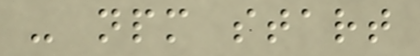- npm start
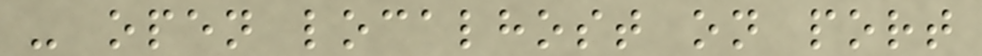- open localhost on port
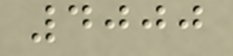4000
